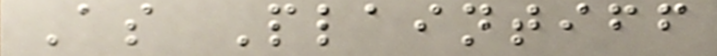As Plaintiff
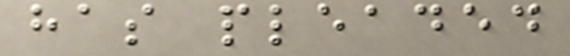has pleaded
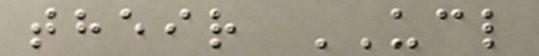their UCL
